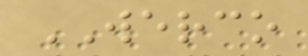WERCO
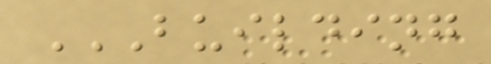BUILDING
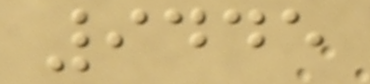9445
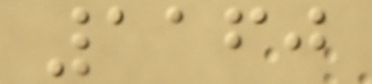1160
